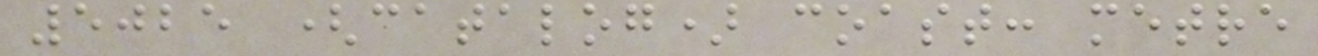5025 (catalog) coast: metre
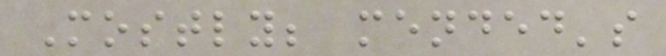Mostly; mended's
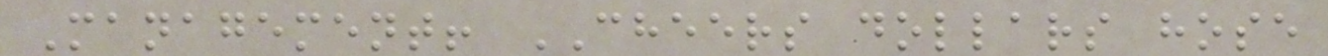Management! CHEERS dollars hose
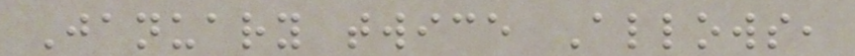January twice Allows,
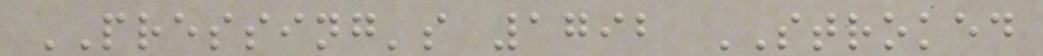PRESSING's 1792 STROKED
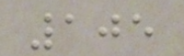105
